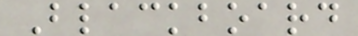Blackboard
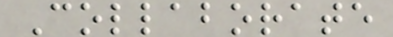Collaborate
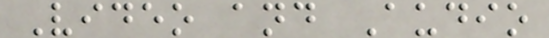Video and Audio
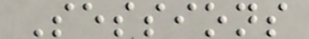Sessions
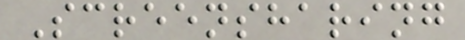Screensharing
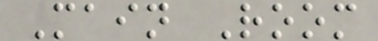Main Room
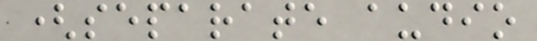(separate audio
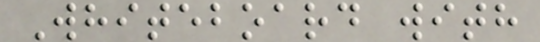Whiteboard with
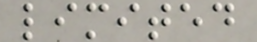limited
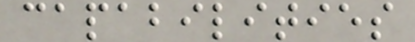capabilities
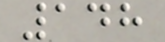148
